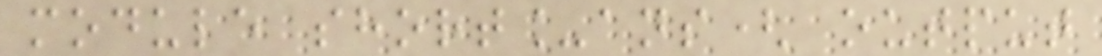module short_ans( output
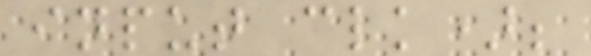input clk);
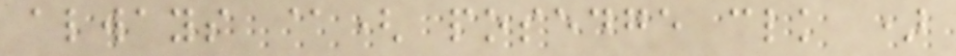always @( posedge clk )
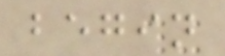begin
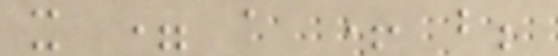x = a + b;
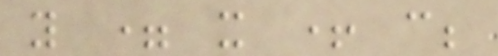y = x + c;
